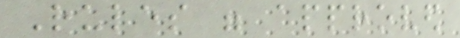Rules were approved
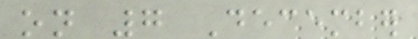on 7 December
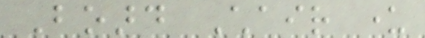Board Chair under
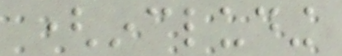(including
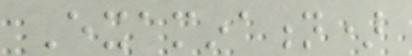Examination)
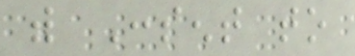with Consent to
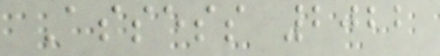Assess 2022
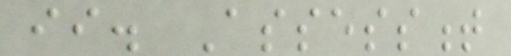ii. Assessment
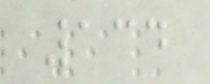134
